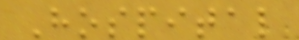Hospital
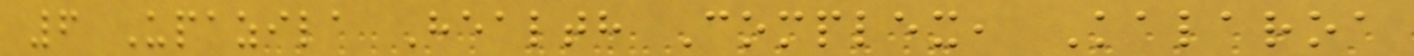6 Upazila Health Complex, Kalaroa
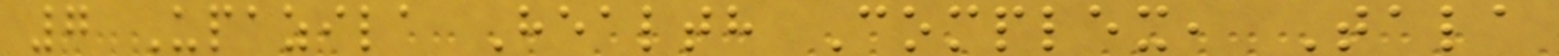7 Upazila Health Complex, Tala
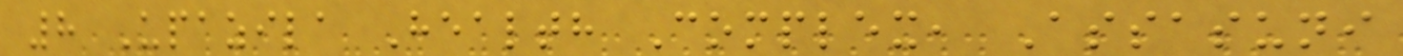8 Upazila Health Complex, Assasuni
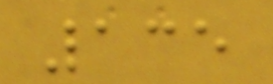135
